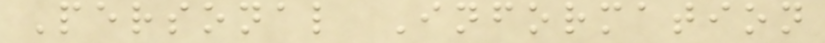Personal Information
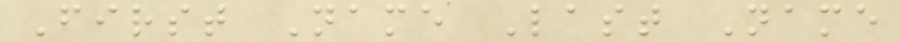First Name Last Name
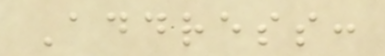Address:
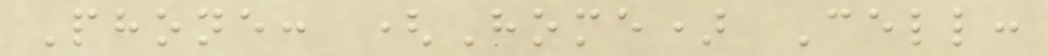Phone: (Home) Cell:
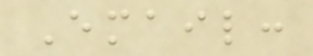Email:
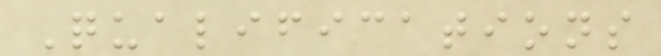Qualifications
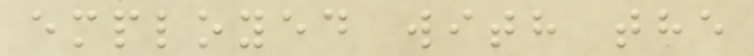employed with the
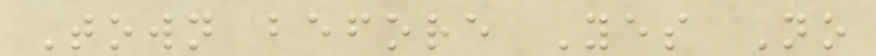Town before Yes No
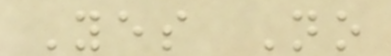Yes No
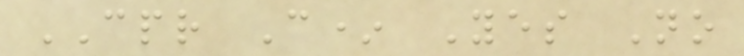CPR C* Yes No
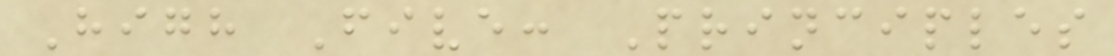High Five: Principles
